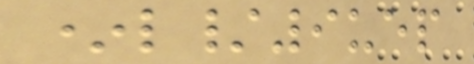*l/9uep
